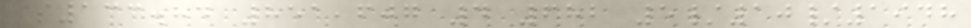$133.84 851,607 4 682 5/10/1948
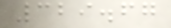329.67
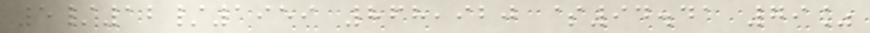5/12/1959 868,920 $94.41 79%
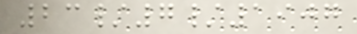23/7/1907
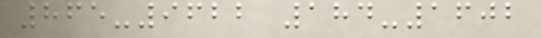865-9622 184-1602
